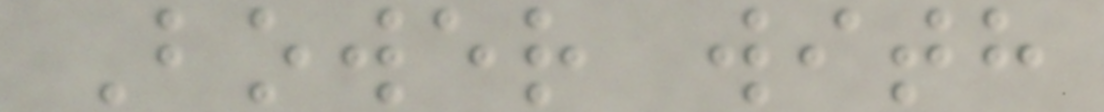Bower with
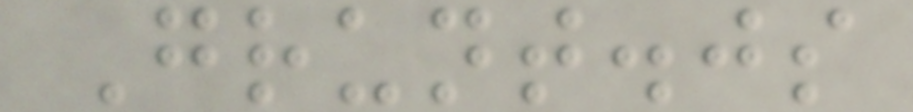Grunt.js
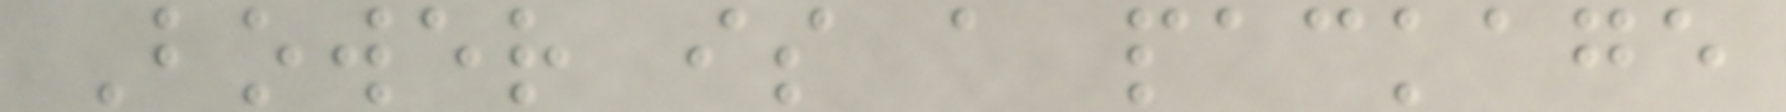Bower is a package
